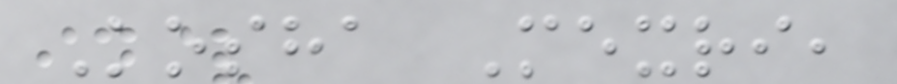Kosha Mexri,
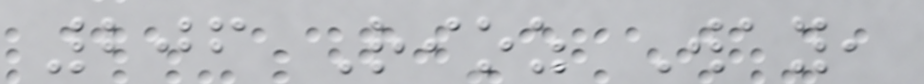206 Rioz Way,
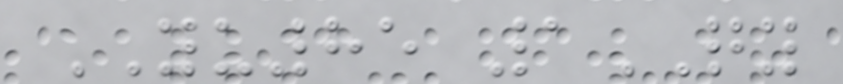YU85 1QY
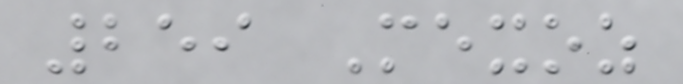259 Mexoz
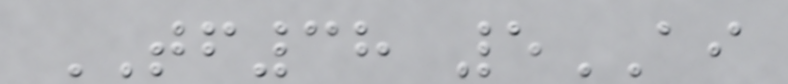TF38 5AI
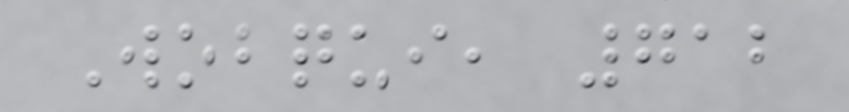Wobqui, 712
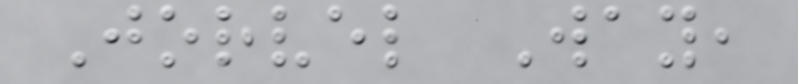Jorvel Way,
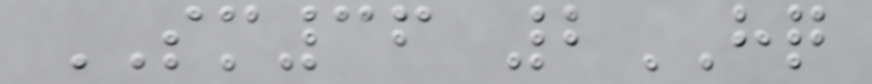SM36 2HQ
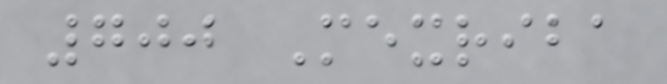700 Mexriba
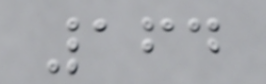164
